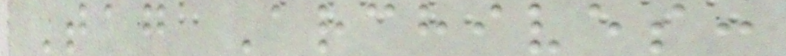Tag Archives:
